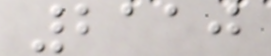2110
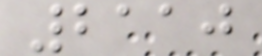2110
